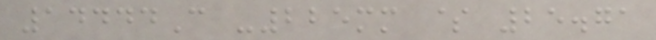14444C -225mm $ 25.71
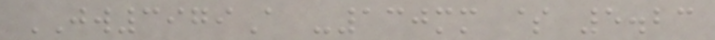JW3979A -130mm $ 5.23
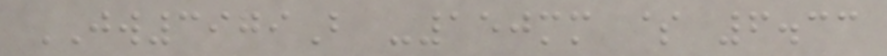JW3979B -150mm $ 6.33
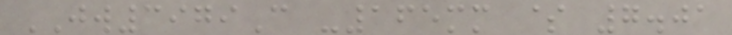JW3979C -165mm $ 7.01
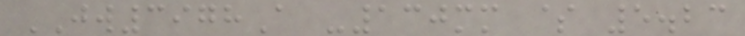JW3978A -130mm $ 5.23
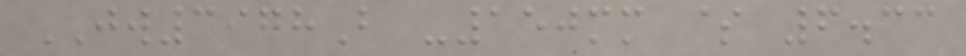JW3978B -150mm $ 6.33
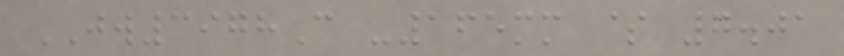JW3978C -165mm $ 7.01
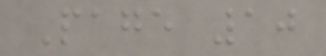Page 10
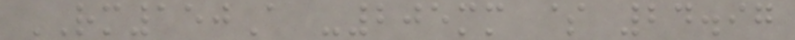RM150A -205mm $ 24.97
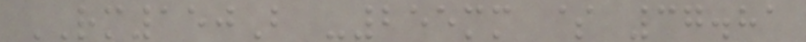RM150B -255mm $ 37.81
